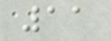11
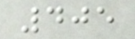405
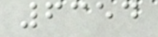6354
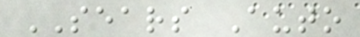SEARS Auto
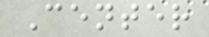Center
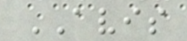AVIS
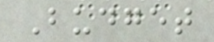Budget
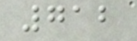712
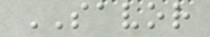SAVOR
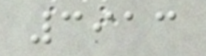3913
